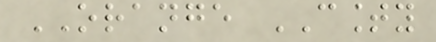ORANGE COUNTY
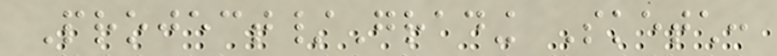Project/Grading Sketch:
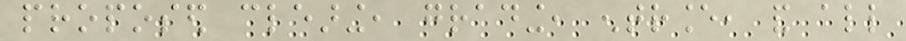proposed clearing, grading, entrance, and all
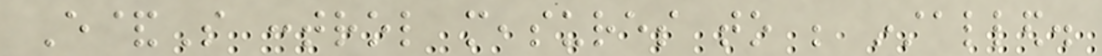E&S control measures to be installed.
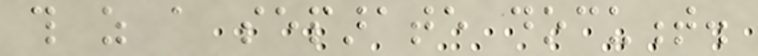this as a separate document.
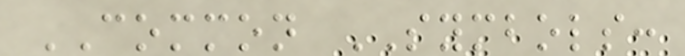COMMON SYMBOLS:
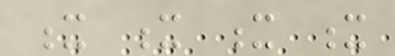x x x x
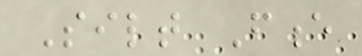Silt Fence
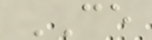CE
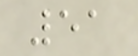51
